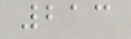213
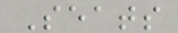Seats
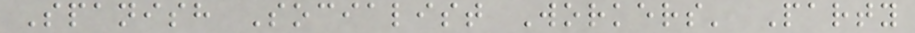Spanish Socialist Workers' Party
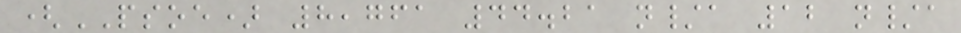(PSOE) 8,761 44.21 n/a 12 n/a
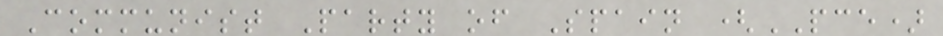Communist Party of Spain (PCE)
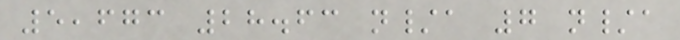5,673 28.63 n/a 7 n/a
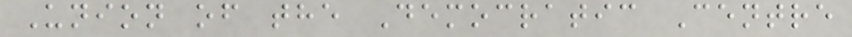Union of the Democratic Centre
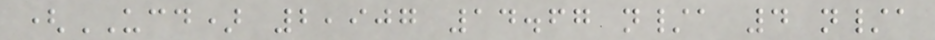(UCD) 2,907 14.67 n/a 4 n/a
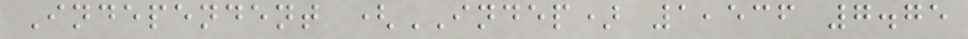Independent (INDEP) 1,536 7.75
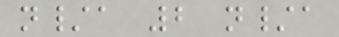n/a 2 n/a
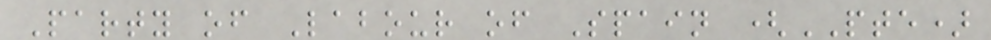Party of Labour of Spain (PTE)
